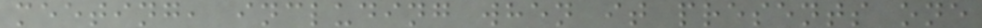meeting, including when it presents one
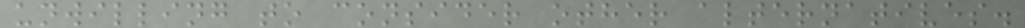unwilling to consider other alternatives.
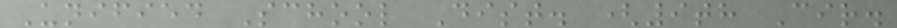Unified School Dist. (9th Cir.
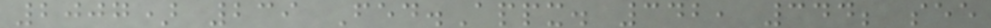2007) 239 Fed.Appx. 342, 344; see
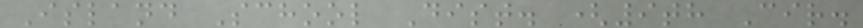Island School Dist. (9th Cir.
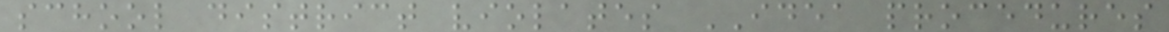school district violates IDEA procedures
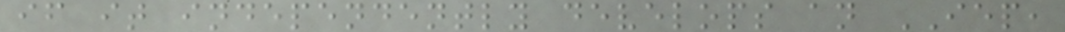if it independently develops an IEP,
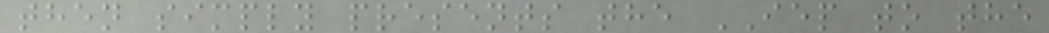then simply presents the IEP to the
